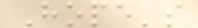Hope's
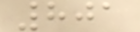801
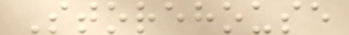Storehouse
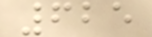625
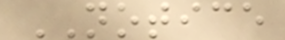NOTICE
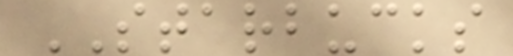STARBUCKS
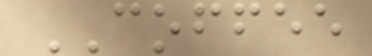COFFEE
